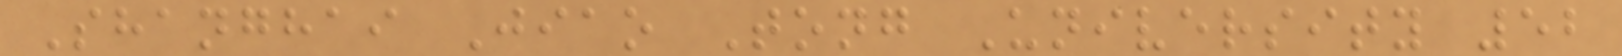Shanghai Jiao Tong University 52
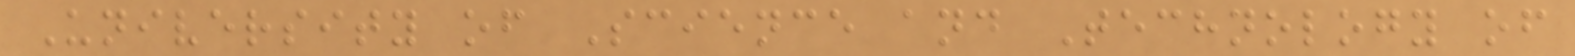University of Science and Technology of
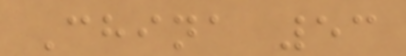China 53
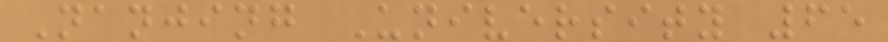Nanjing University 65
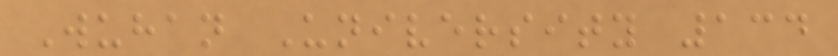Wuhan University 134
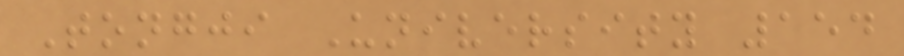Tongji University 154
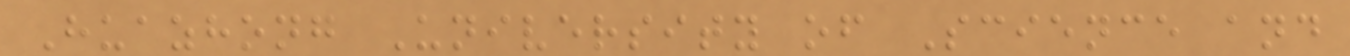Huazhong University of Science and
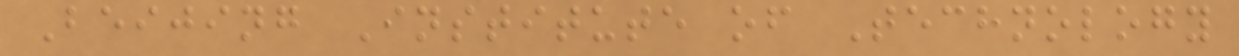Beijing Institute of Technology
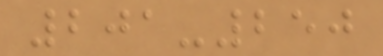201-250
